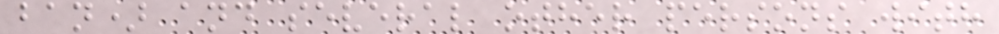ban) and several other persons with
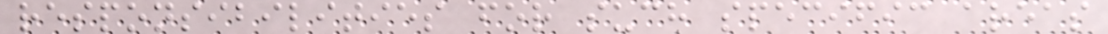responsibilities for such specific areas
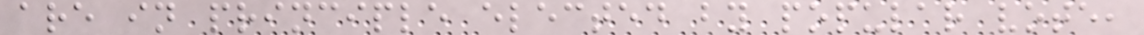are in principle elected by popular vote,
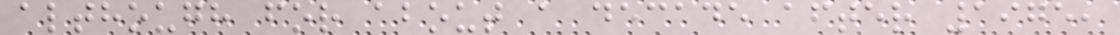although for about a decade after 1975,
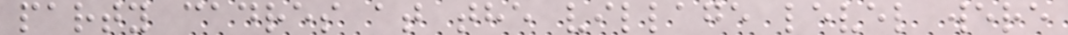party cadres at the village level were
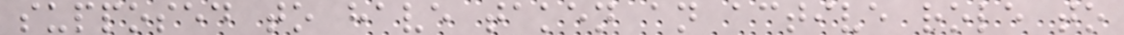supposed to have taken an active role to
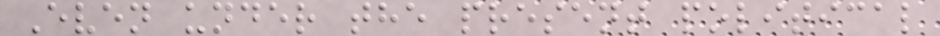Even under the present political
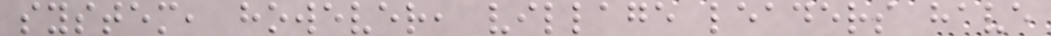system, however, village leaders have
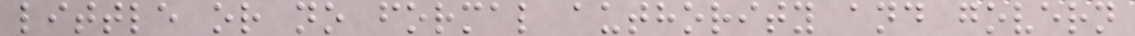little or no formal authority and govern
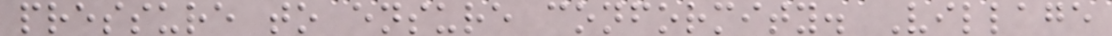pressure to ensure conformity. Village
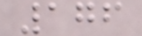176
